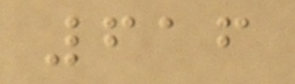616
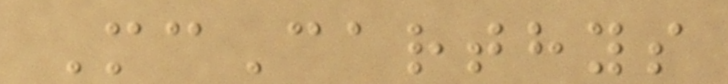McCarthys
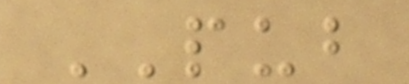PUB
